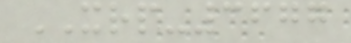XRP-3677
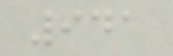941
